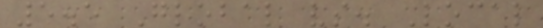5.5 Global vs. Local
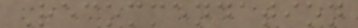Recommendation
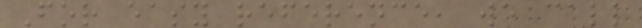For easy reference, we call
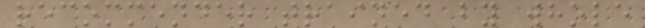recommender trained by whole
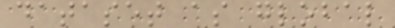dataset as global
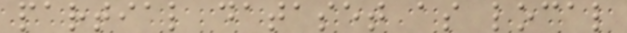partial dataset as local
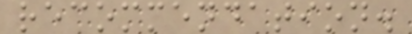recommendation.
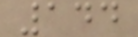144
